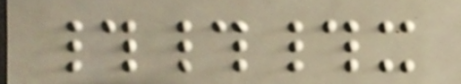###x
